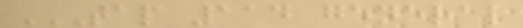TAP 114 GENERAL
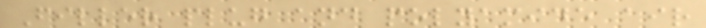Filler plug and polyamide air
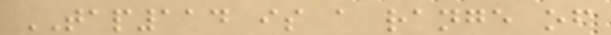TAP114 is a range of
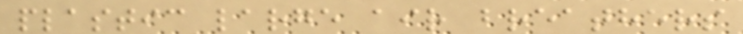plastic large air breathers
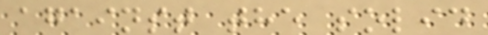against the solid
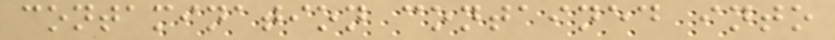contamination contained into
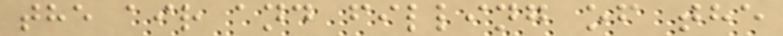the air and filling of the
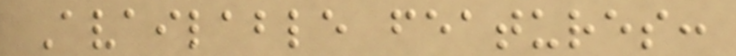Available features:
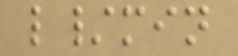l/min
